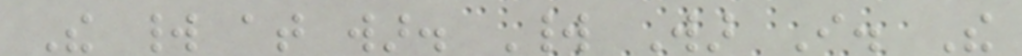The world at war. World War I. The
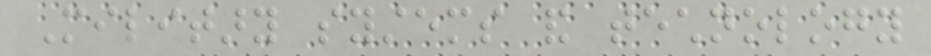Military systems and technology
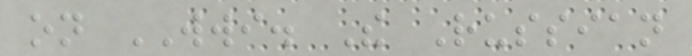on WWI. The Russian
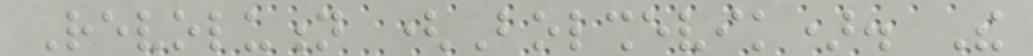Revolution (Bolshevik). The
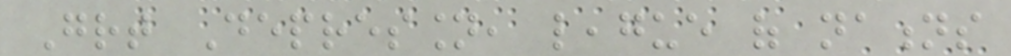Great Depression, league of nations
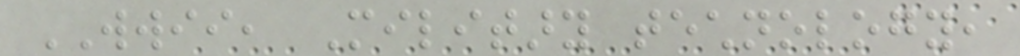WWII, Military technology,
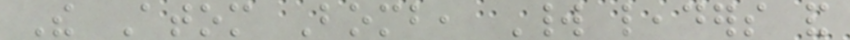The Atom Bomb, World leaders and
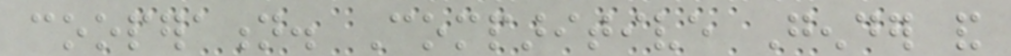cooperation. Comparitive Gender and
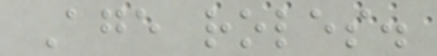Age roles.
